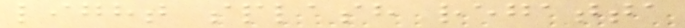light splash regatta
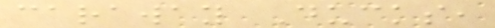caraway Ducks,
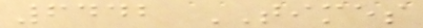6442 TIMES
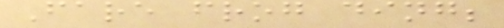Fare frog ding;
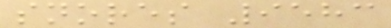snores 9583
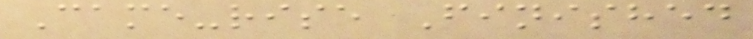Came-rise Finished
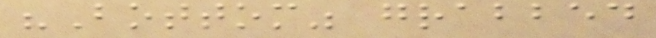"Bottom" grabbed
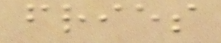fries
